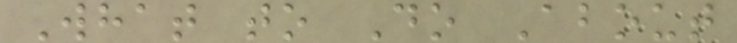What to Do About
